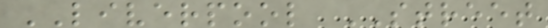LIVERPOOL STREET
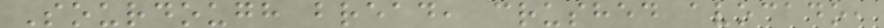Sourdough bread, crushed avocado,
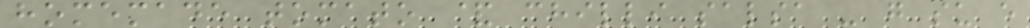homemade tomato & chilli salsa - g su e
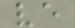ve
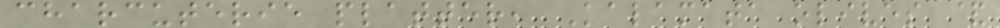charcuterie platter, Kalamata olives &
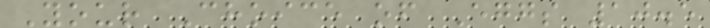Your Choice of Eggs 10.5
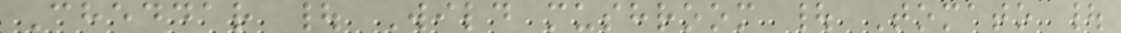Cheddar | Wild mushroom | Tomato |
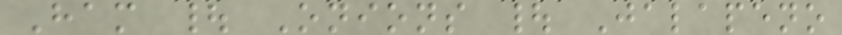Ham | Onions | Jalapeno
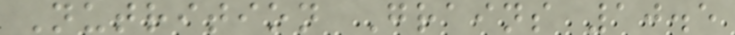Nutrition Grains 10.5
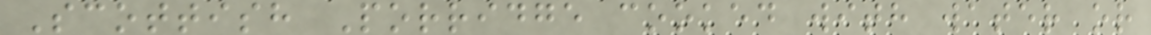Scottish Porridge cooked with water or
